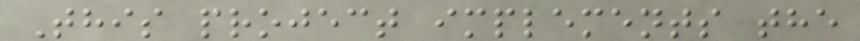This project implements the
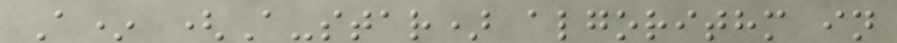A* (A-star) algorithm in
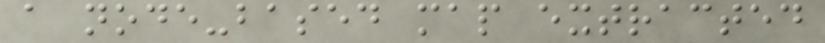a node-based map extracted
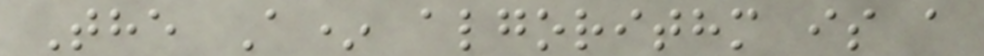The A* algorithm is a
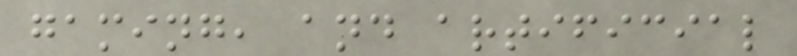gaming, and artificial
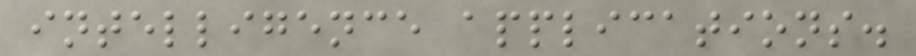intelligence applications.
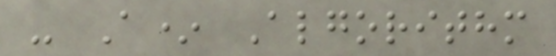- A* Algorithm
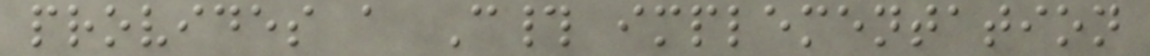provides a C# implementation
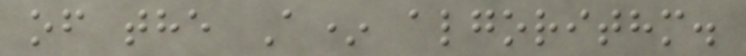of the A* algorithm.
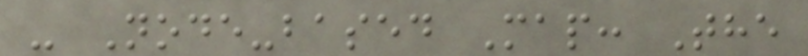- Node-based Map: The
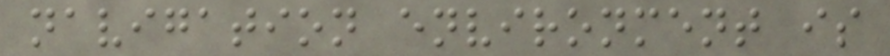navigation environment is
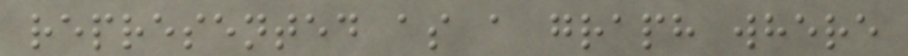represented as a graph where
